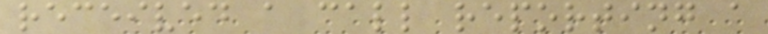received a call reporting a
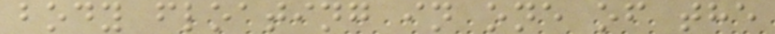body floating in one of the
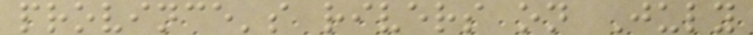province's rivers on July
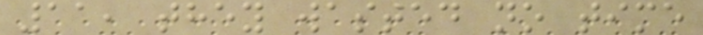11, they wasted no time
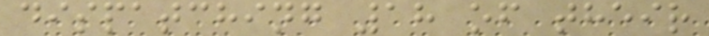dispatching 18 of their
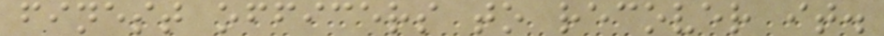finest officers to recover it.
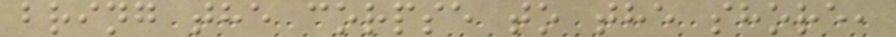bring the corpse to the shore,
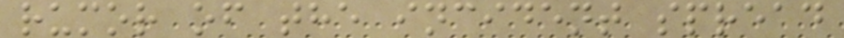rumor of the incident spread
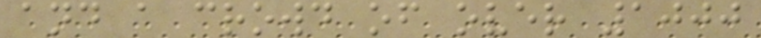and a crowd of over 1000
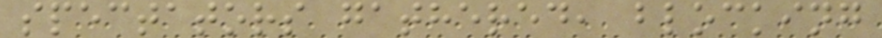spectators gathered, blocking
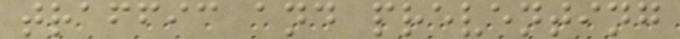traffic and preventing
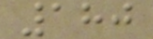180
